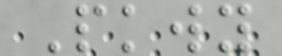Pkwy
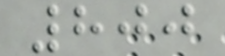800
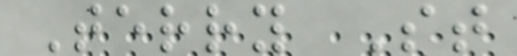Terry St
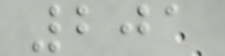201
